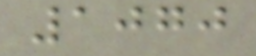1070
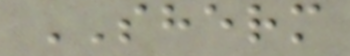SHERM
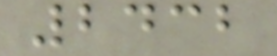2432
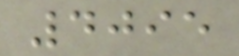4095
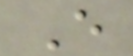E
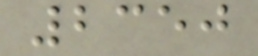2350
